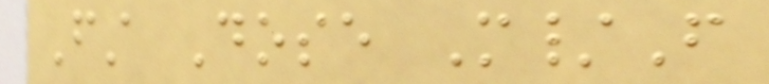First Dose M/F
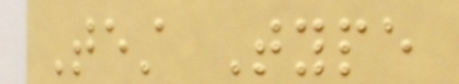Test Type
